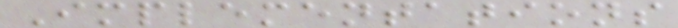Implementations
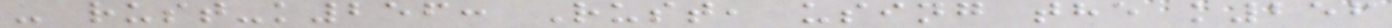- rust-k256: Rust, using the k256
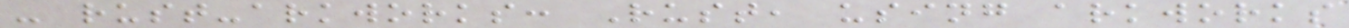- rust-arkworks: Rust, using arkworks
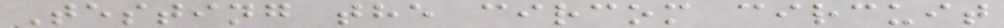Testing the circom circuit
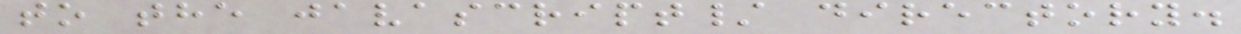to the javascript/ directory.
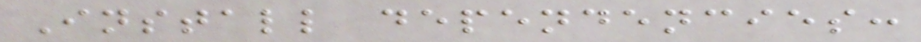Install dependencies:
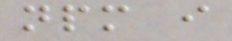npm i
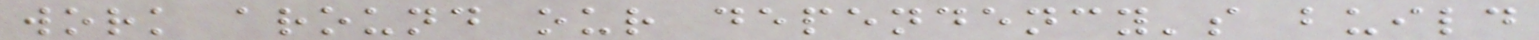work around our dependency's build
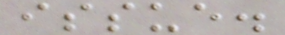issue.
